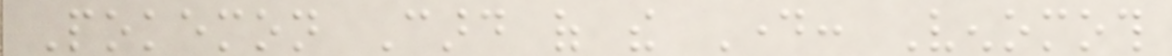Pokemon Card of the Day: Venomoth
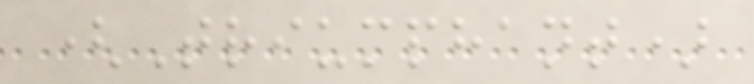(Triumphant)
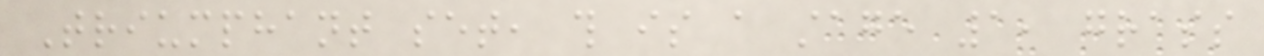Triumphant set, this is a stage 1, grass
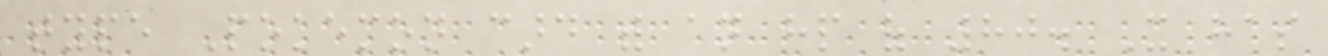type Pokemon card with an hp of 80. It has
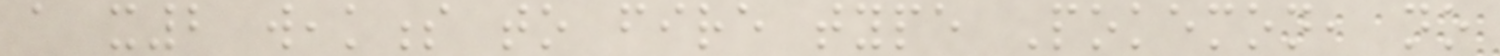a x2 weakness to fire type Pokemon, no
